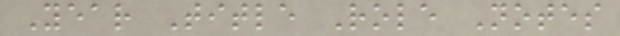Year Title Role Notes
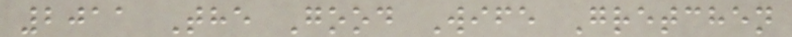2011 The Good Wife Gretchen
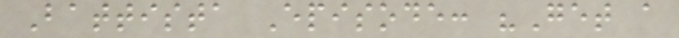Battista Episode: "Get a
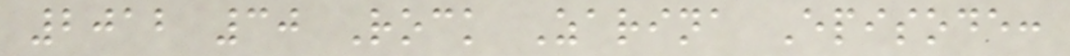2012 30 Rock Zarina Episode:
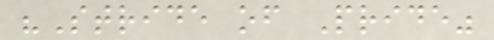"Stride of Pride"
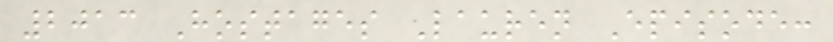2013 Hostages Lauren Episode:
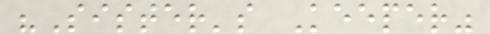"Sister's Keeper"
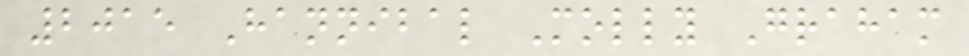2015 Hannibal Molly Graham
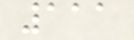111
